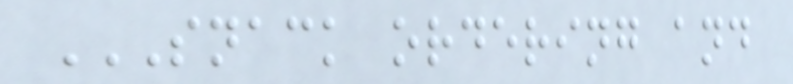SNACK ORDERING AND
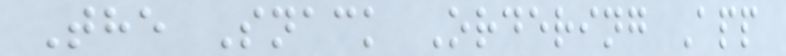The Snack Ordering App
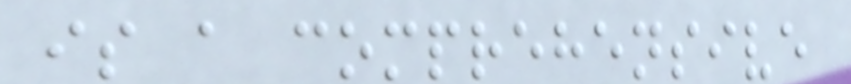is a comprehensive
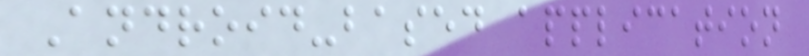Android-based application
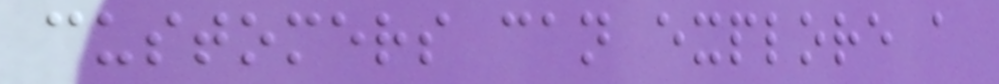customers can explore a
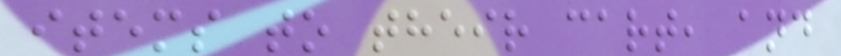items to their cart, and
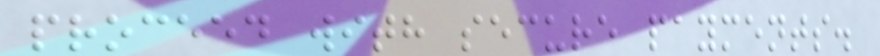proceed with secure payments.
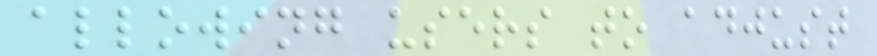allowing users to adjust
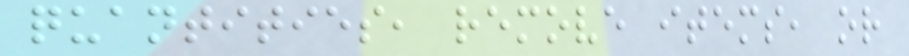quantities, remove items, or
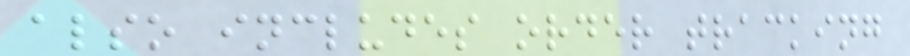also includes order tracking
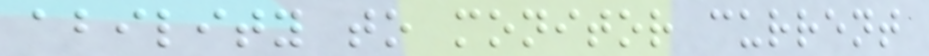ability to monitor current
